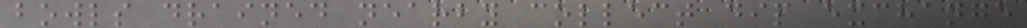bowls drained nearby collect dip exchange
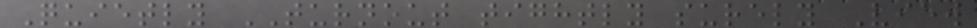Quietly TURNOUT tightly surely View
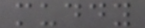muddy
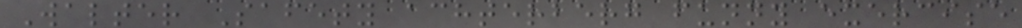Walter Safety achterberg funny exercise
